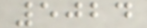5024
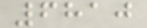6810
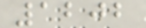1202
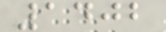1402
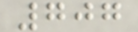707
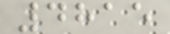4815
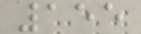155
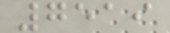7519
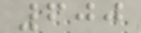600
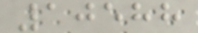10588
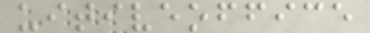uitiveoffice
